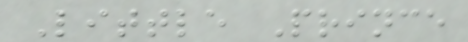Little Prince
